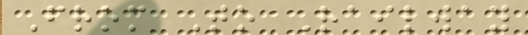From To Railway
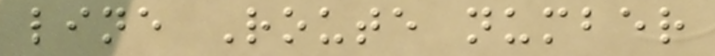line Route number
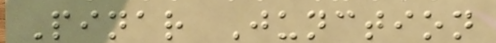Pinar Junction
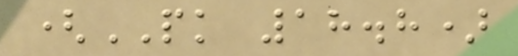(PK 18.8)
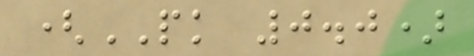(PK 0.0)
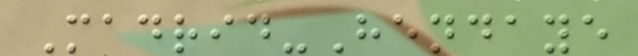Madrid-Hendaye
